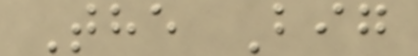The Big
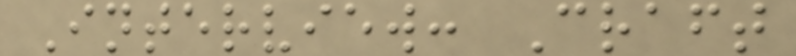Interview: Craft
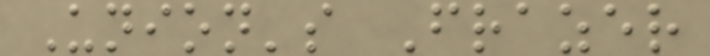Union's Frazer
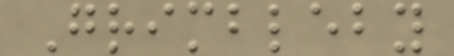Grimbleby
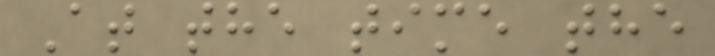At the time the
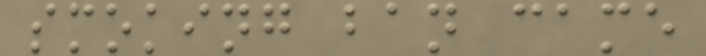smoking ban came
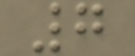7
